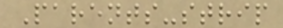Parents-strip
